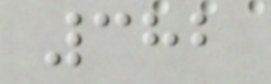382
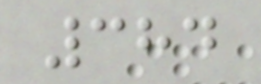384
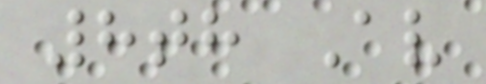8th Av
